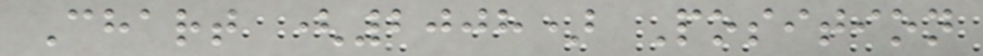Chart (2008) Position
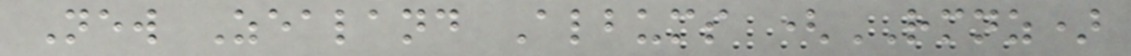New Zealand Albums (RMNZ)
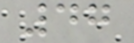47
